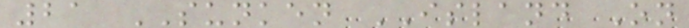21 SUNKEN ISLAND On
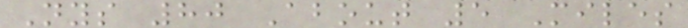Nys 80 About 5 Miles
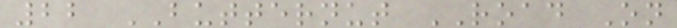22 BUTTERNUT ROAD On
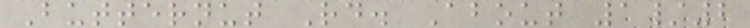Butternut Rd. About 1/2
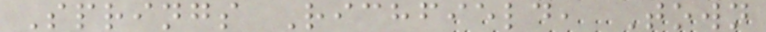Springs Richfield, Town
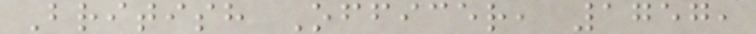British Officer, 1757,
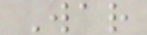War
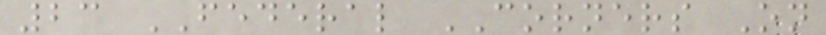23 FEDERAL CORNERS On
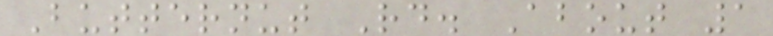Butternut Rd. About 1
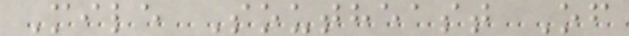Mile Southeast Of
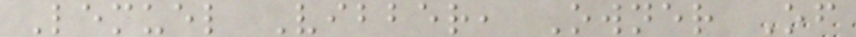Lemuel Vibber, Owner Of
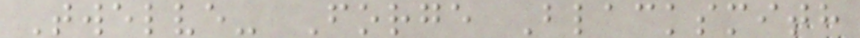Twelve- Forge Blacksmith
